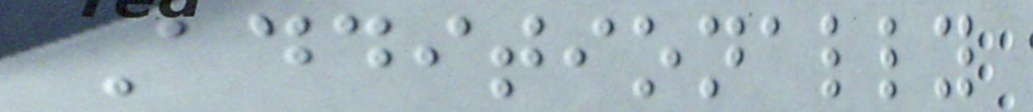Additionally
